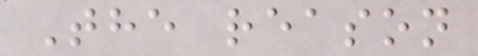The reason
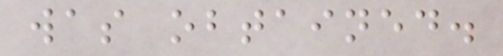was obtained.
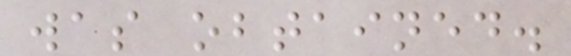was obtained.
